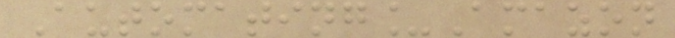Automating_Amazon
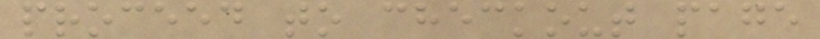proceed to checkout page
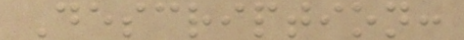Description:
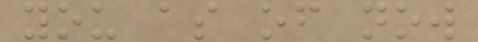you as of now
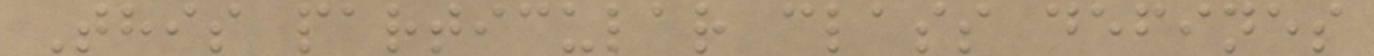This particular class defines
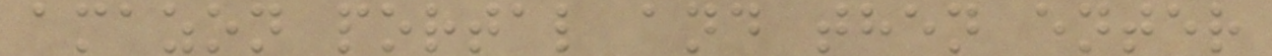amazon portal and then enter
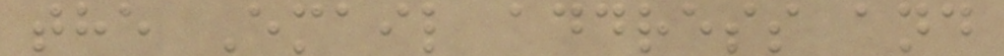the Email address and
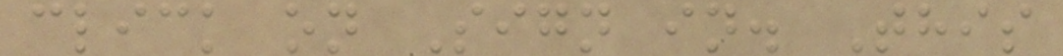click on Sign in. This
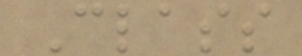Class
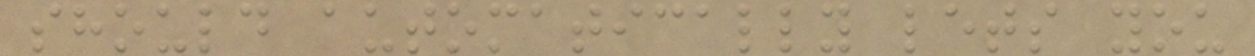should automatically lets you
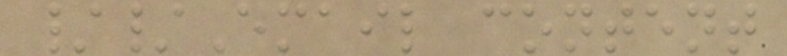//Email content
